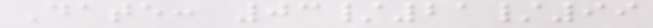Date: 03/21/99
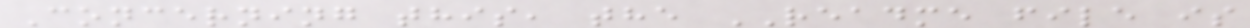Concerning this, the README file is
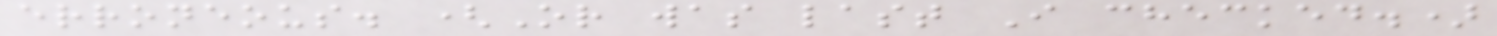erroneous. (Or was last I checked.)
